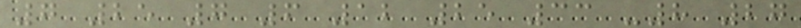7 25 7 6 12 25 33 -8 27
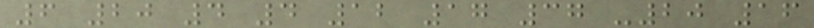6 20 4 4 12 17 37 -20 16
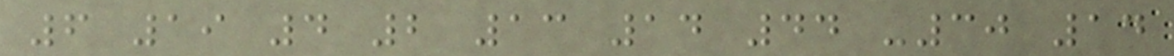6 19 4 2 13 14 44 -30 14
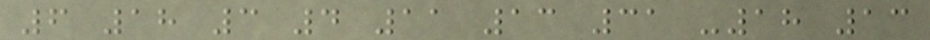6 18 3 4 11 13 31 -18 13
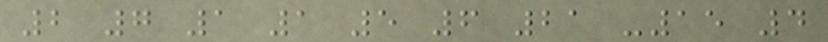2 7 1 1 5 6 21 -15 4
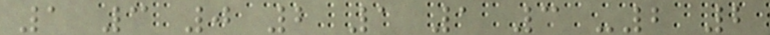1 3 0 2 1 1 3 -2 2
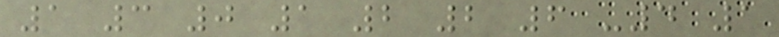1 3 0 1 2 2 6 -4 1
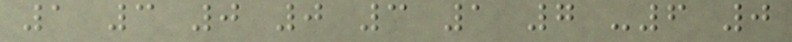1 3 0 0 3 1 7 -6 0
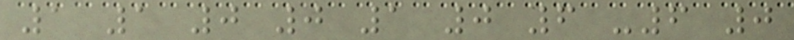1 1 0 0 1 0 6 -6 0
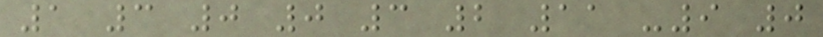1 3 0 0 3 2 11 -9 0
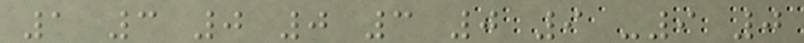1 3 0 0 3 0 9 -9 0
